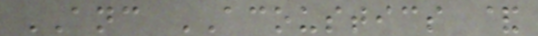ANC ACOUSTICS &
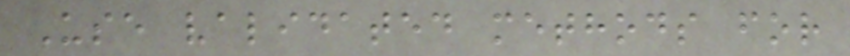Use validated methods for
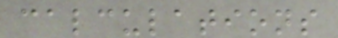calculations
